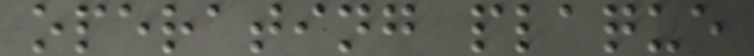operating plaque
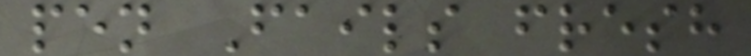pen Fails fresh
